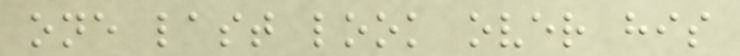one last look over his
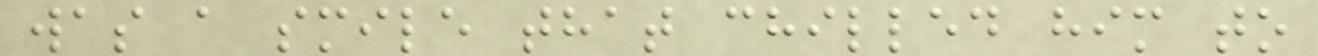was a smile that chilled him to
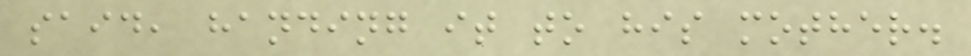said, handing it to his mother.
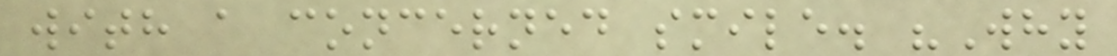with a concerned smile. "Why
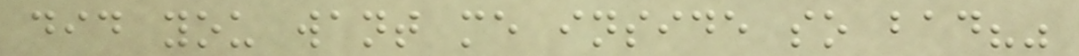did you want me inside so bad?"
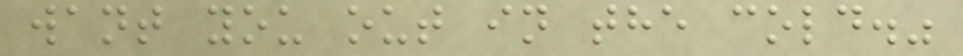want you out in the cold."
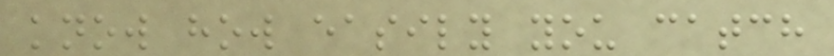know how easily you catch
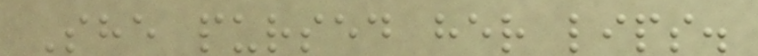She pursed her lips.
